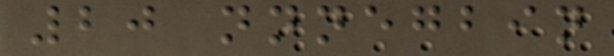20 nnnegbin
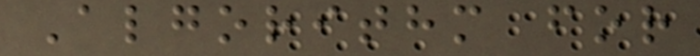Algorithm for
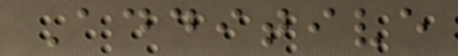Additive
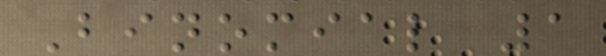Binomial 1
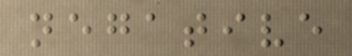negative
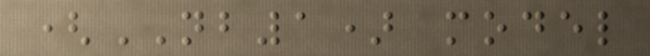(NB1) model
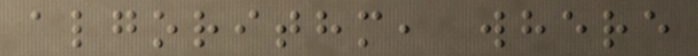algorithm, where
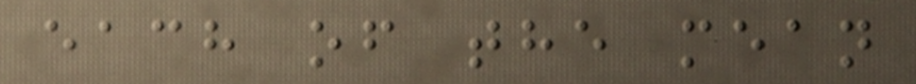each of the mean
